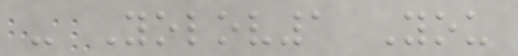- Yolov1 You
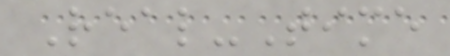Real-Time
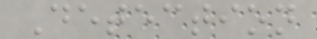Detection
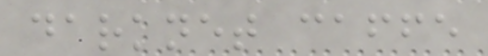darknet caffe
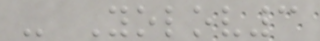- Yolov3
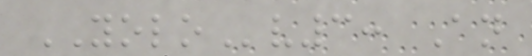YOLOv3: An
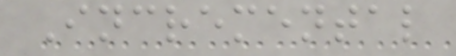Incremental
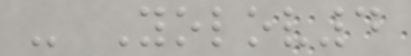- Yolov4
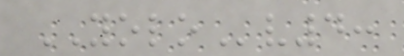YOLOv4:
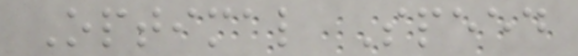Optimal Speed
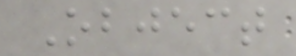Object
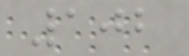102
